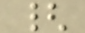{
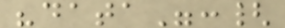"data":{
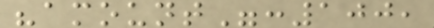"amount":100,
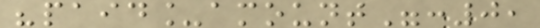"paid_amount":0,
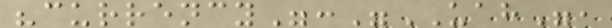"currency":"UAH",
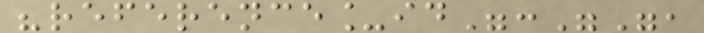"reference_id":"",
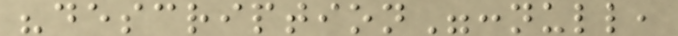"description":null,
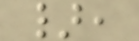},
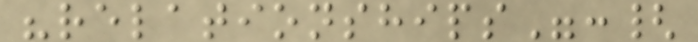"relationships":{
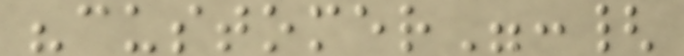"customer":{
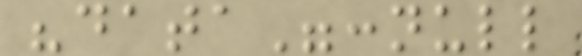"data":null
